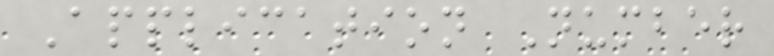Application Number
